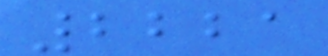2221
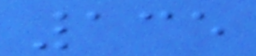135
